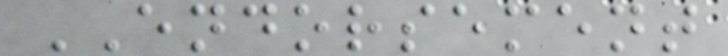ENDORSEMENT
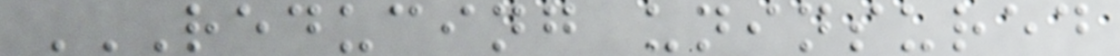REDUCING UNINSURED
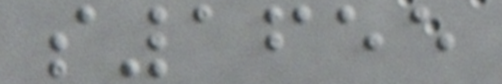s1655
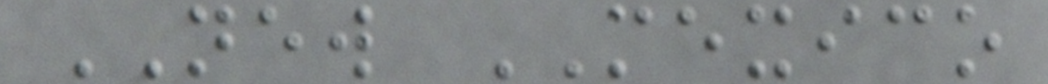NEW MEXICO
